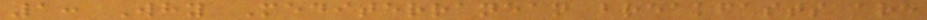1: Why Mediterranean breakfasts are
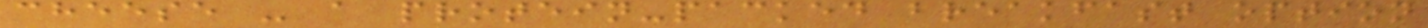cheese - a protein-packed breakfast option
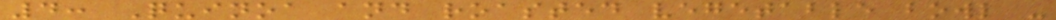4: Quinoa and roasted vegetable bowl -
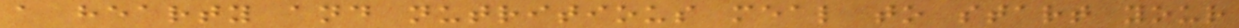a hearty and nutritious meal to start your
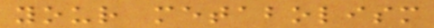your metabolism
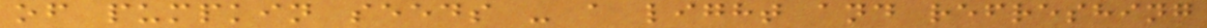of pumpkin seeds - a light and refreshing
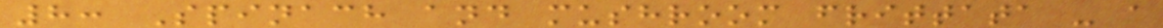8: Spinach and mushroom frittata - a
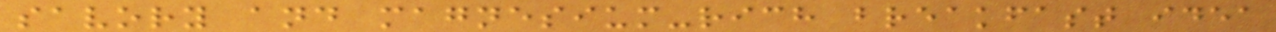savory and magnesium-rich breakfast idea
